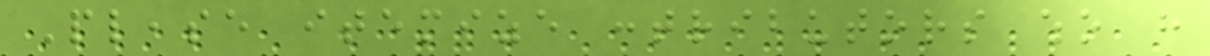Please itemize contributors who have
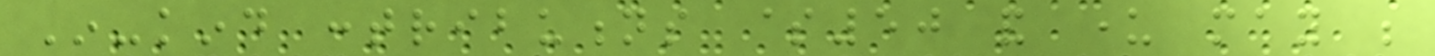In-kind contributions $50 and under may be
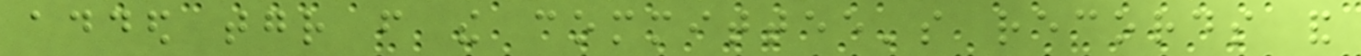added together from the committee's records and
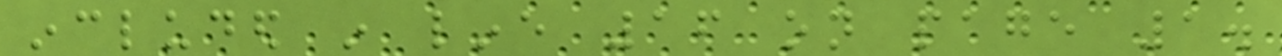included in line 16 on page 1.
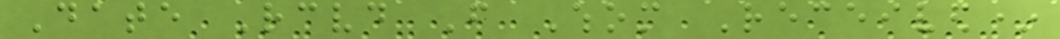Date Received From Whom Received*
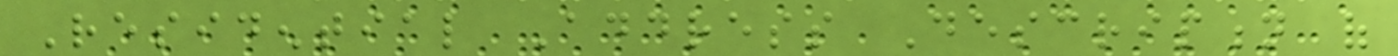Residential Address Description of
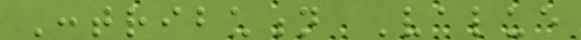Contribution Value
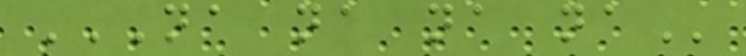NA NA NA NA
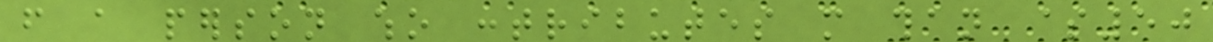from a person who contributes more than $50
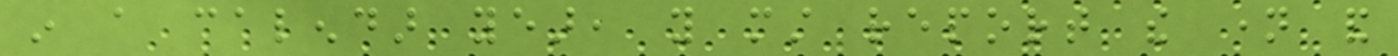in a calendar year, you must report the name and
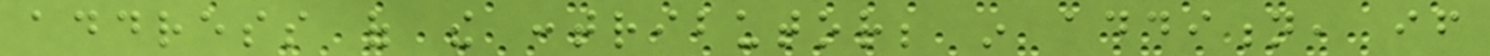address of the contributor; in addition, if
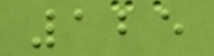125
